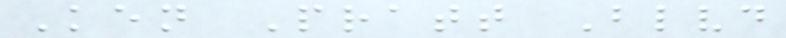Ken Pratt Blvd
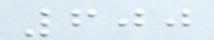600
